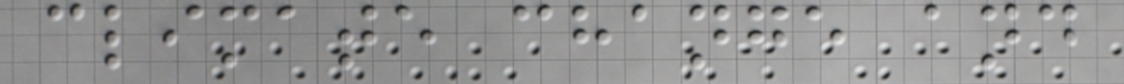climate change and
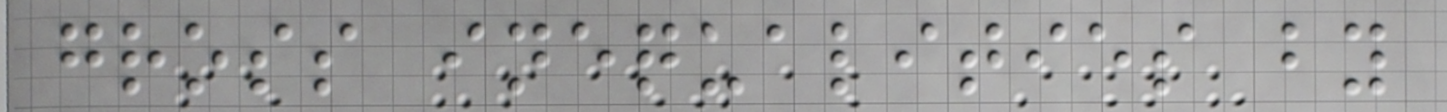gross inequalities by
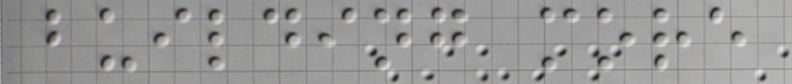building more
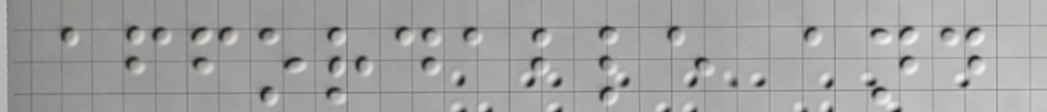affordable and
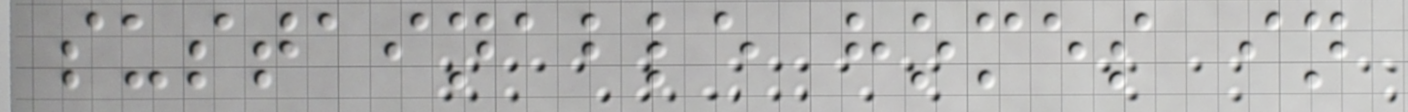sustainable homes in
